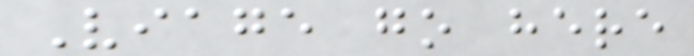Viage go here
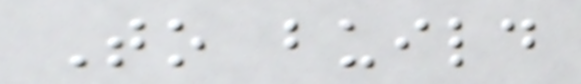To build
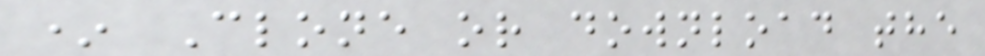* Clone or download the
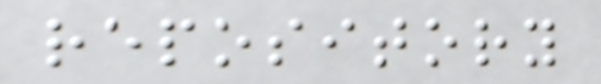repository
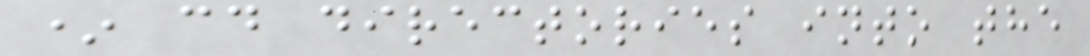* cd directories into the
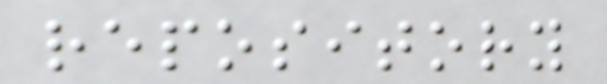repository
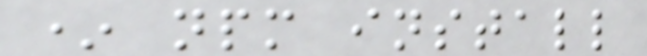* npm install
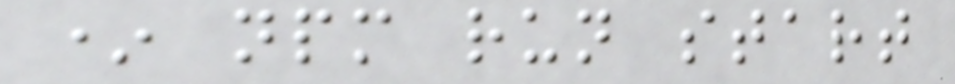* npm run start
